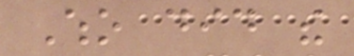Who did the
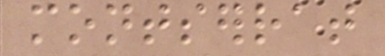montserrat
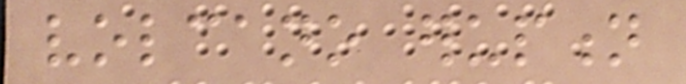volcano eruption
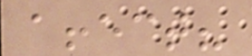affect?
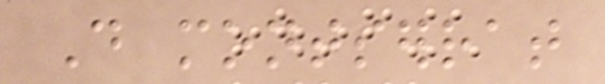Do montserrat
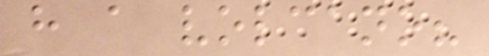have a volcano?
